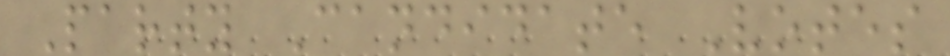Party Candidate Votes
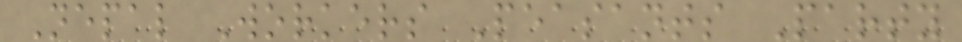Nepal Workers Peasants Party
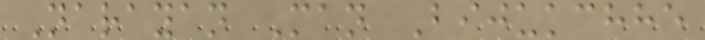Narayan Man Bijukchhe
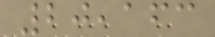20,163
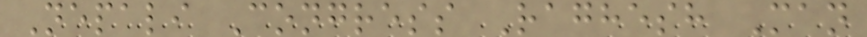Nepali Congress Raghesh Man
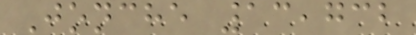Jonche 13,732
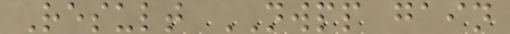Result NWPP gain
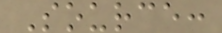Source:
